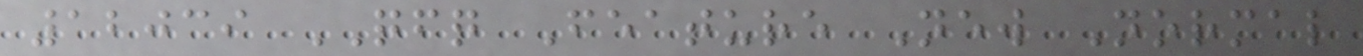12039 QFQ Feature New Normal
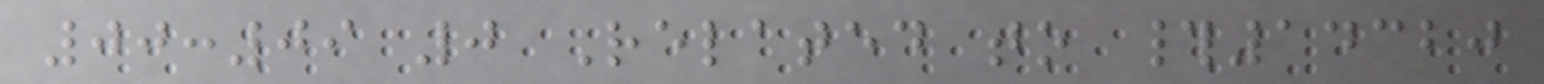00:09 0 Related to #14320
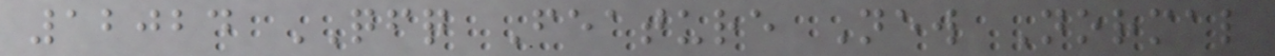12024 QFQ Feature New Normal
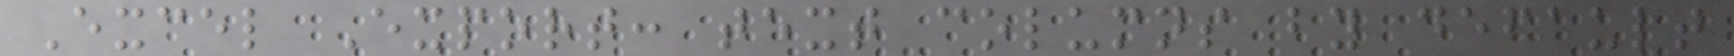Excel Export: text columns by default
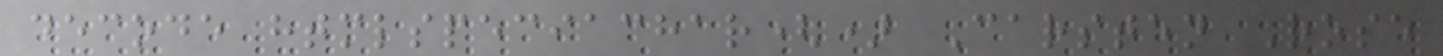decode htmlspeciachar() Carsten Rose
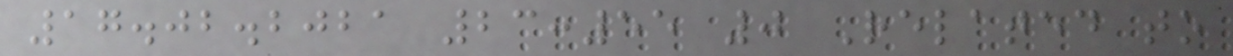17.02.2021 23:55 0 Related to
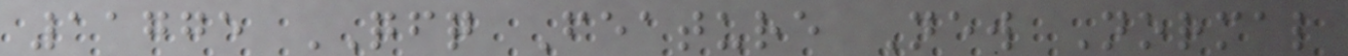11775 QFQ Feature New Normal
